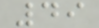49
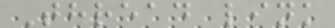Thread link
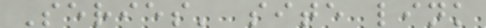Series' site link
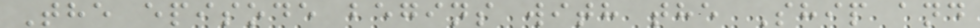The episode begins with the Ship and
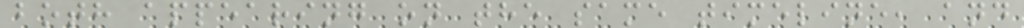both appearing on the same timeline, and
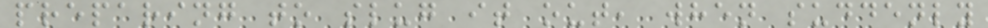preparing to slug it out, when suddenly
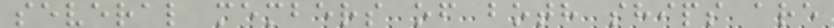several members of both ships are
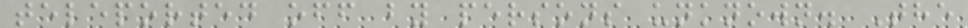teleported off by persons unknown. The
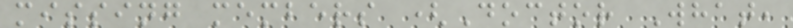missing members (Doctor What,
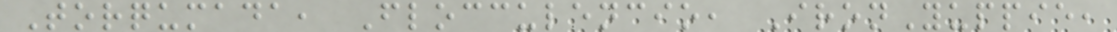Torqumada, Flocculencio, IronYuppie,
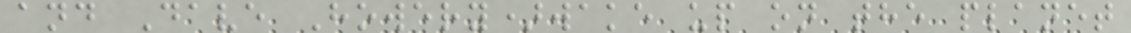and Dave Howery)wake up on the planet
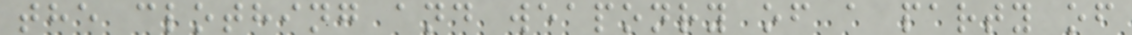the clothing and weaponry of a party of
